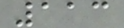113
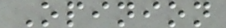Opinion
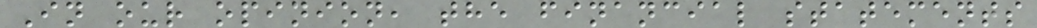In our opinion, the financial statements
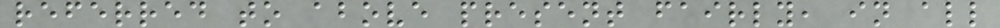referred to above present fairly, in all
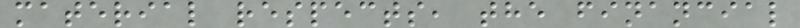material respects, the financial
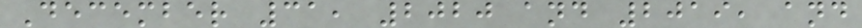December 31, 2020 and 2019, and
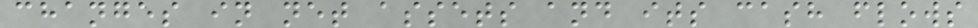changes in net assets and its cash flows
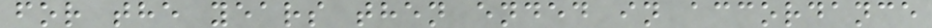for the years then ended in accordance
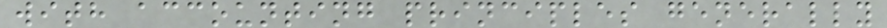with accounting principles generally
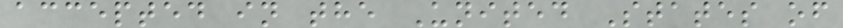accepted in the United States of
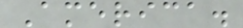America.
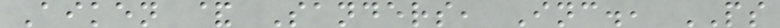Aiken & Sanders, Inc., PS
